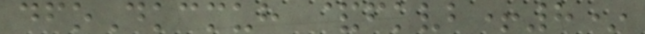dfoDkcmuh &fkvb+8*
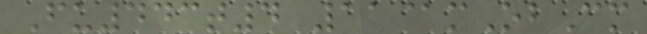Fu443t4 11@mObCm
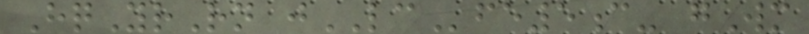HqYrRn jLCfe5c- gWm
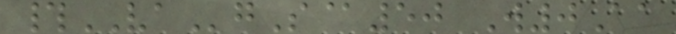#VAgS@50 W0Aa
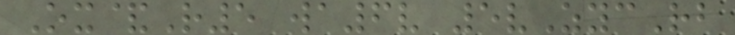Ox&R5 wa6v 5vZycRb
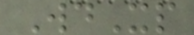WdXp
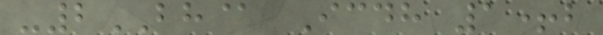-2BH@ Icdh 1+b
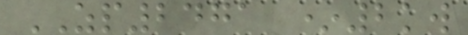ZP2471 *2kw
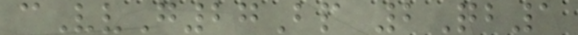cVvG27Bp 2Qb1
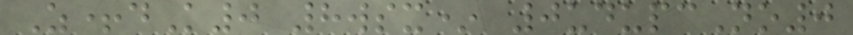Z+dK0 8wsx* 0udupcNo0
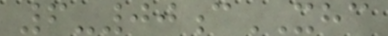6-00cXHC
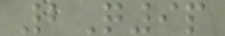2Q9p
